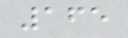165
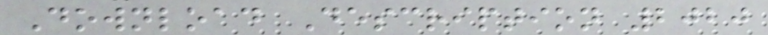Download Description 2020
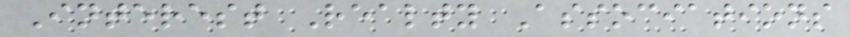Interest Realty Associations
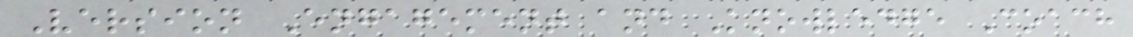Version Engagement and Knowledge Coach
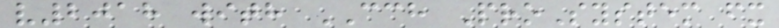v2018 with CCH ProSystem fx
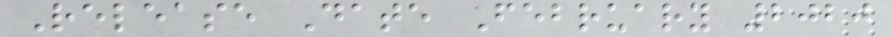Release Date February 2020
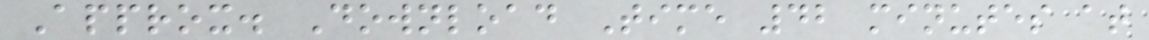Approx. Download Time 42 minutes at
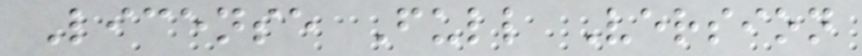License Full Version
